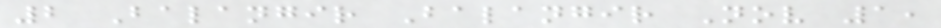2 Balangir Balangir Nov 1,
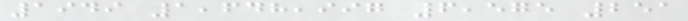1949 1,648,997 6,575 251
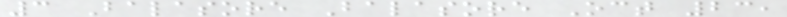3 Balasore Balasore Oct 23,
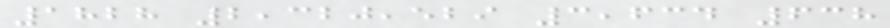1828 2,320,529 3,634 638
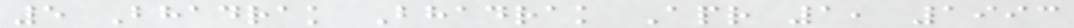5 Bhadrak Bhadrak Apr 1, 1993
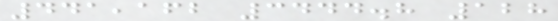441,162 3444.8 128
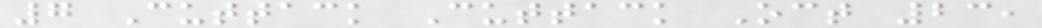7 Cuttack Cuttack Oct 23,
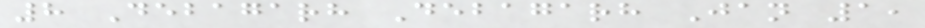8 Debagarh Debagarh Jan 1,
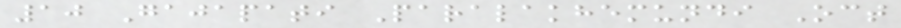10 Gajapati Paralakhemundi Oct
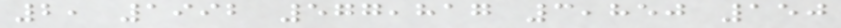2, 1992 577,817 3,850 150
